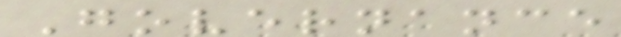Governance
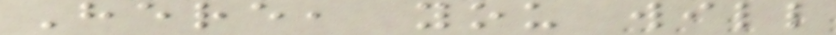Here, you will
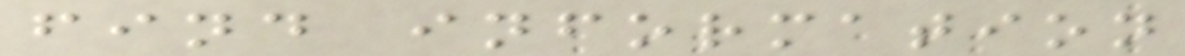find information
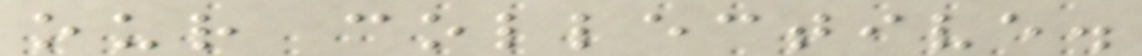our collective.
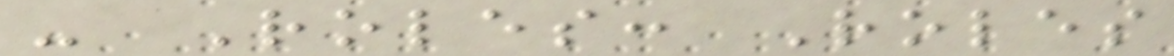- Roles: Roles
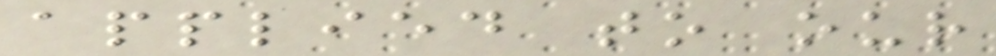applied to our
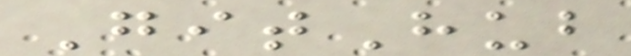GitHub
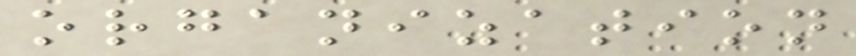organization
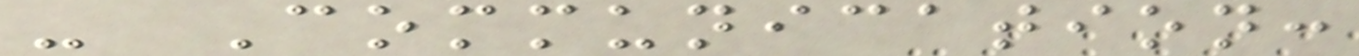- Communication:
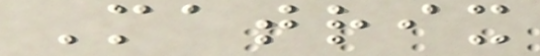Matrix
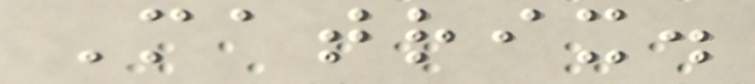Matrix.
